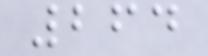264
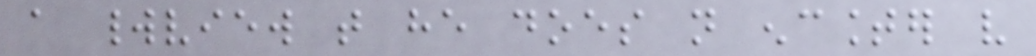a worldview that he does not encounter very
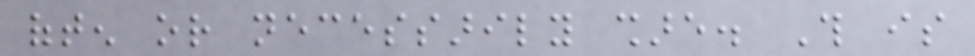often or necessarily share. This is
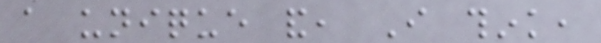a unique and, I think,
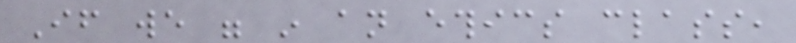If we were in an ethics class,
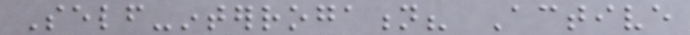Self-interrogation? Active
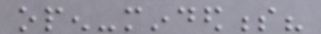open-mindedness?
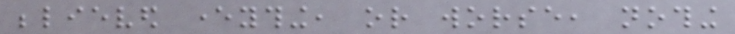believed everything, or worse, nothing
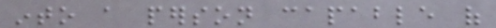into a person capable of
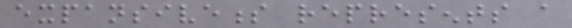expansiveness represents a
